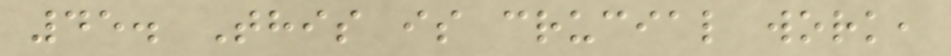45. This is crucial work,
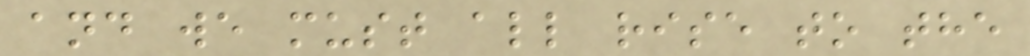and we must all rise to the
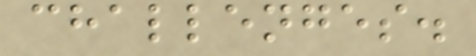challenges.
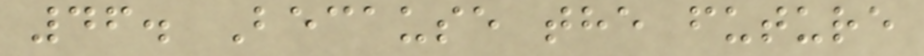46. Because the future
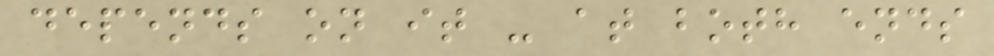depends on it - at both ends
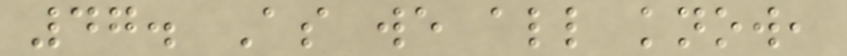47. As we all know,
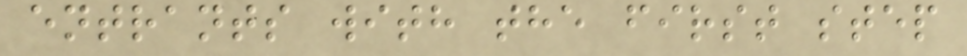entrants with the first step
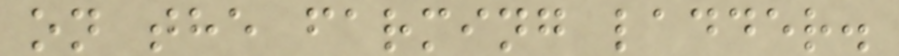on the farming ladder.
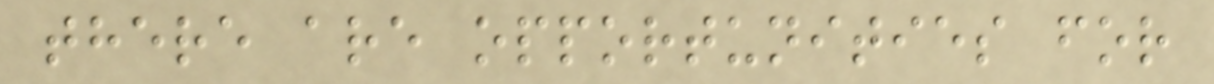there are opportunities for
